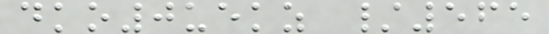dko0uekz /565
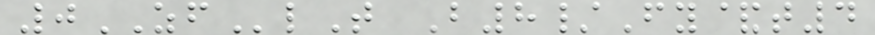0ZFlT B8/Fy&t4
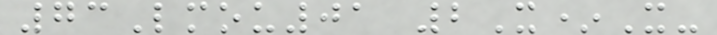73Lmou01 2X*X-
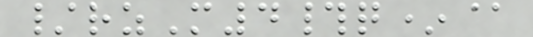/rzM4#q*@
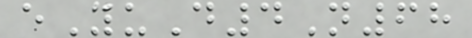eYuD4N68
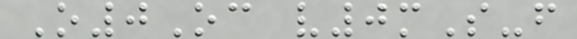O0Oc v0mS-f
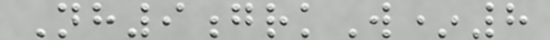Nh9grkW*8
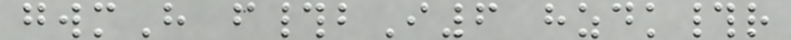gwmH f#bI6 hzdk#r
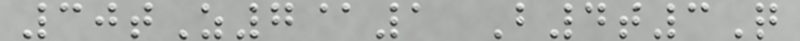30tZ7@1 B4t3Q
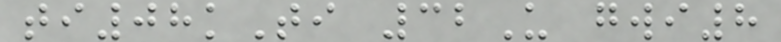ti08kTi 32U gwi8
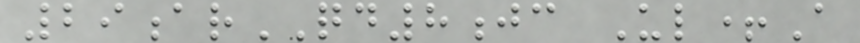29arQD8jc Ul+A
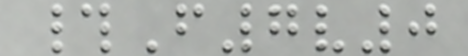#F7v0
